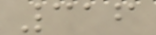316
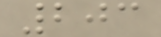203
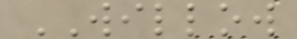WILLOW
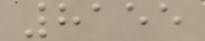8155
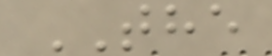THE
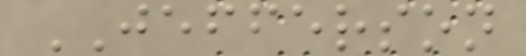JEFFERSON
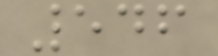546
